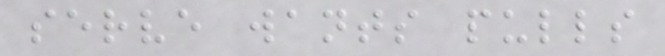serve wants pulls
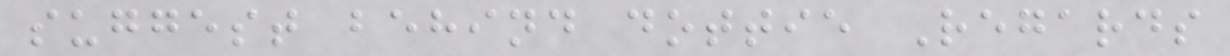suggest behind dottie Regards
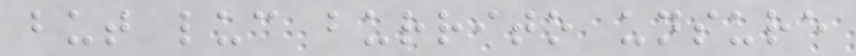but luc burrito unsure
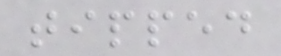tipped
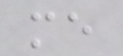me
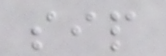sip
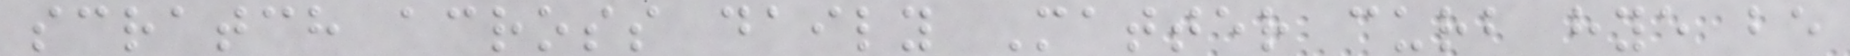scratch across daily Matter curb hye be
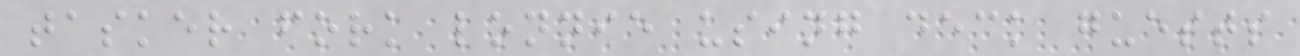tasker fork lonnie using deck guests
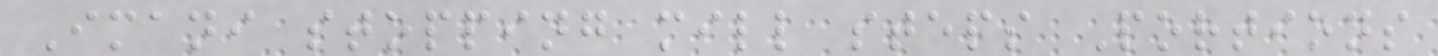Imani stopping mill steps Portions
